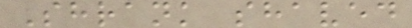Shrank shaved
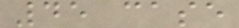45 case
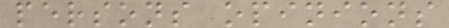persons opinions
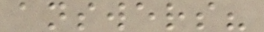answers?
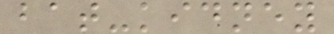bat-kidney
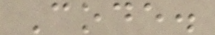Code.
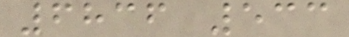6836 533
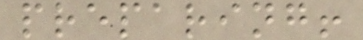preparing!
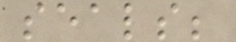seals;
